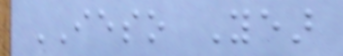IESO Year
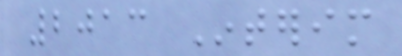2013 Interim
